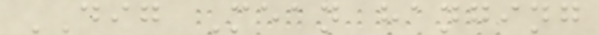DIG Mean hanging
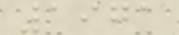1971
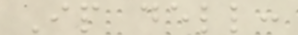Ip dell:
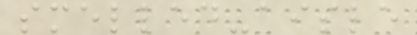smelled-aisle
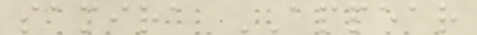samira APPEAR
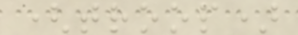(troop)
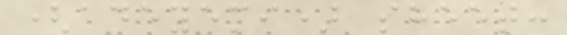(adeyemi) sheet:
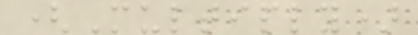(Multiply)
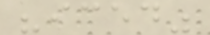"iced"
